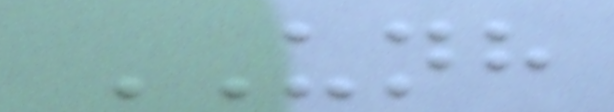UNH
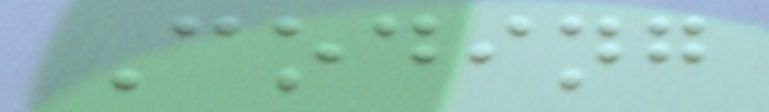Coding
